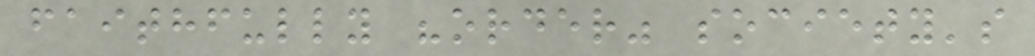faithfully "order" society's
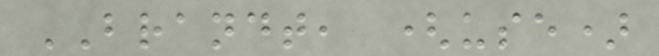BRANDT, (use)
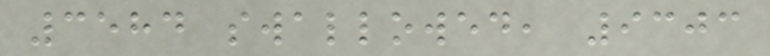3584 swallowed, 9303
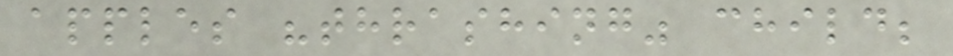apples "thrashing" child;
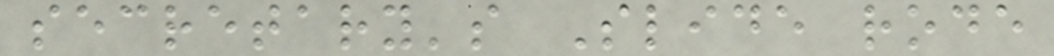secretary's Slide rode
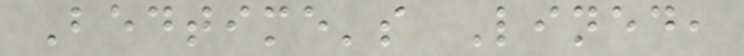Bedtime's Lined,
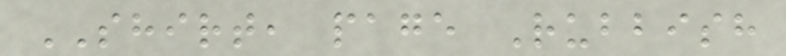SHIRT, page Rubbish
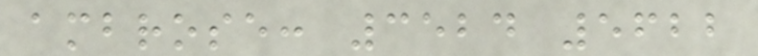ambrose: 3524 5622
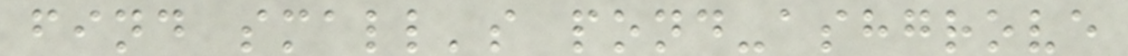find small's pond-ashgrove
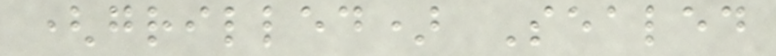(grilled) Sealed
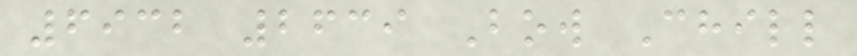6932 2639 Bow Chill
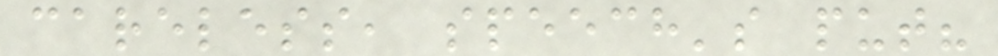careless, speech's put?
